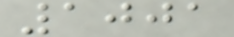1001
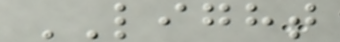LIGHT
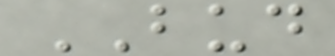BUD
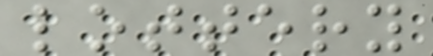lottery
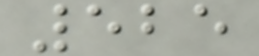525
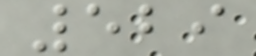529
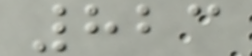823
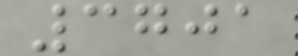3701
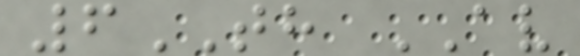6TH AV
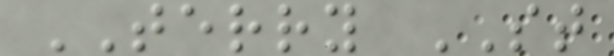TERRY ST
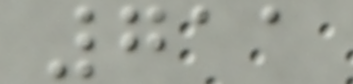711
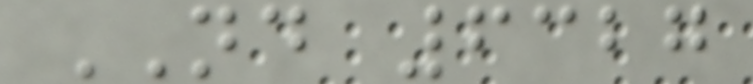ND 6327
